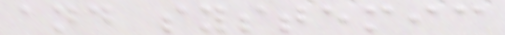and systemic
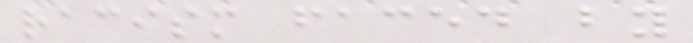racism faced by
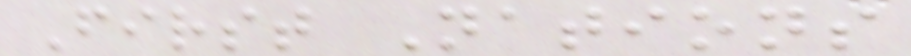First Nations
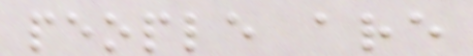people are
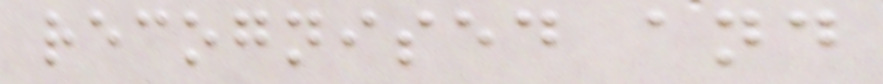recognised and
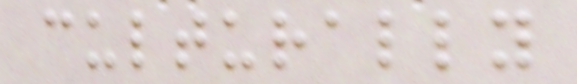culturally
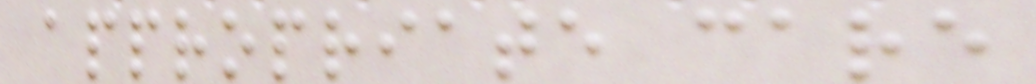appropriate care
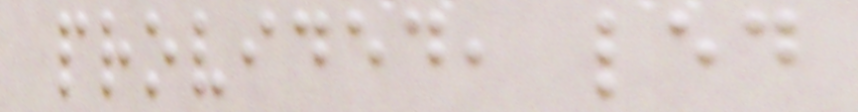provided, led
